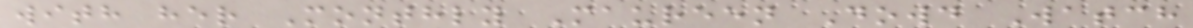with her Monthly Maureen Dowd Watch
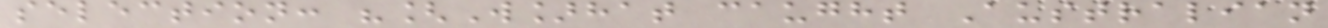selection: "[W]hat caught Australian
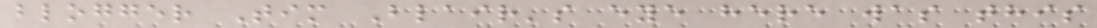blogger Tim Blair's eye here was this
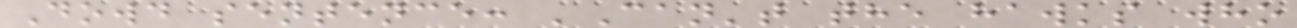Dowd sentence: 'Can't the hawks who
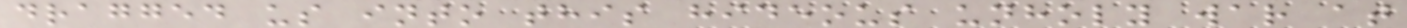dragged us into this hideous unholy war at
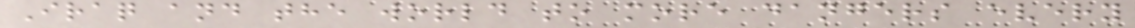Iraq and the world to more dangers every
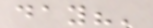day?'
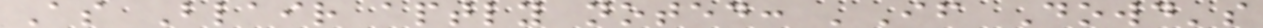As Blair aptly noted: 'If Dowd's
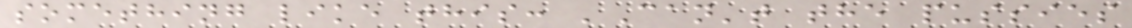something like this: 'Can't the pussies
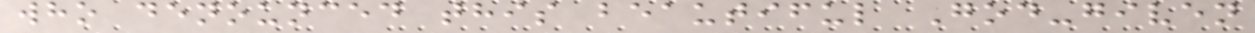who denounced this beautiful God-given
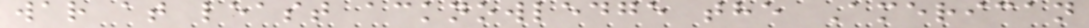war at least acknowledge the American
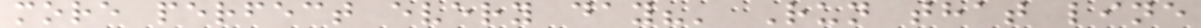more perfect every day?' Run that line
